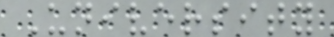University
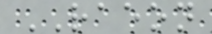RAEON
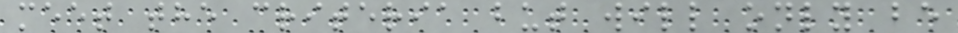meet the criteria but will only be
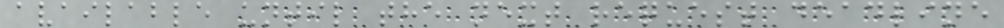available until the next request deadline
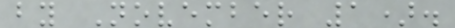by November 1).
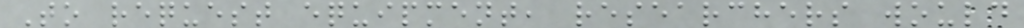To request equipment, researchers would
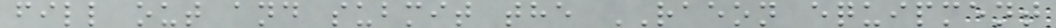fill out and submit the RAEON equipment
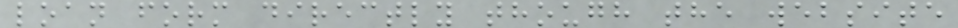loan form directly though the website
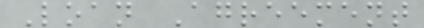Loan Agreement
